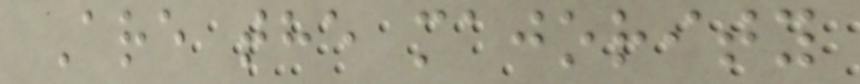Are the majority
